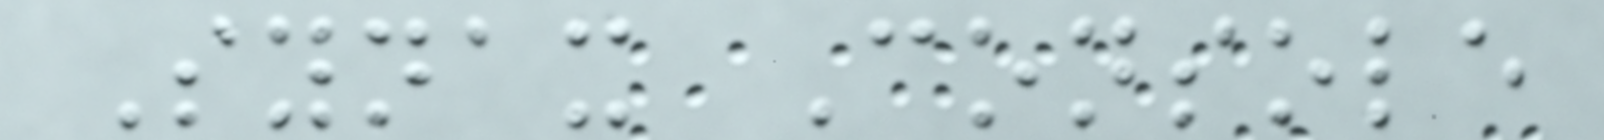Synax Console
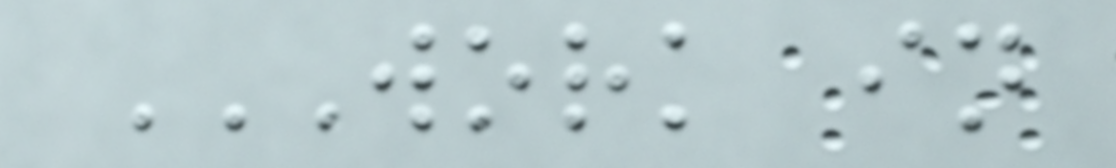WORK IN
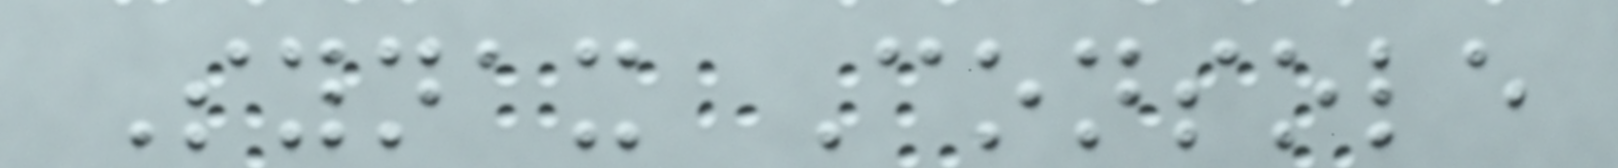Synax Console
